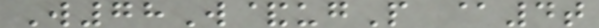W78W&ugP @4t
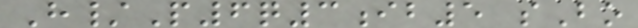H/P6q3ib5 sBo
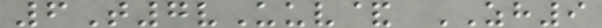6T7vUuv& ZH9
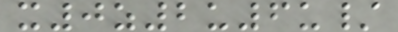x0z2u6u/
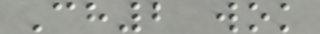Ch2 wok
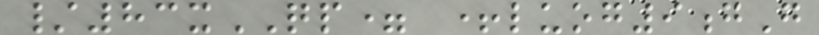/83xQP= +luog9gG
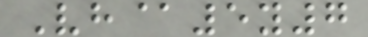Vh@5y7
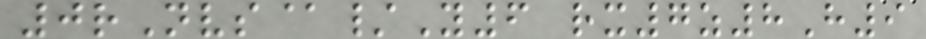0rNvs@/Y6 rx7z8H9
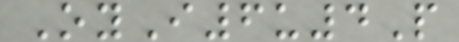OyI6u4P
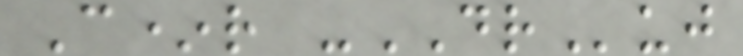C*r -DRuj
